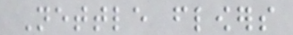Nettle flowers
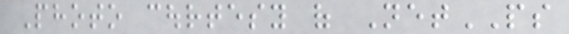Photo courtesy of NetPS
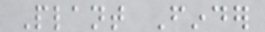Plant Finder
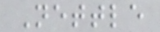Nettle
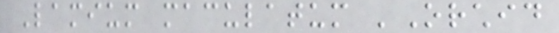Lamium maculatum 'Orchid
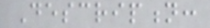Description:
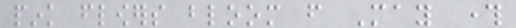pink flowers bloom from May through
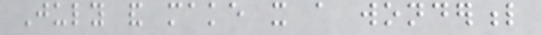July and make it a wonderful
